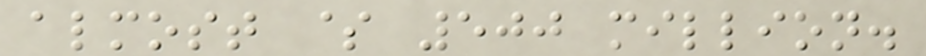almost $ 500 million.
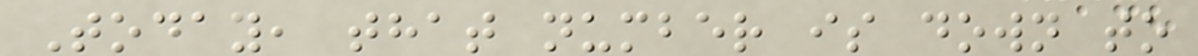Today, that number is down to
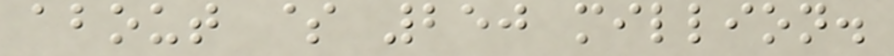about $ 250 million.
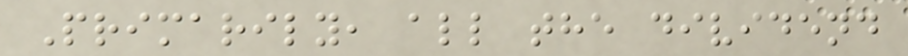Primarily, all the dividend
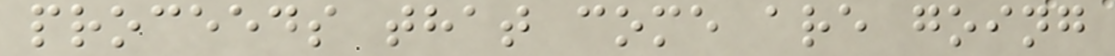proceeds that come are going
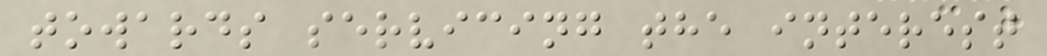towards servicing the interest
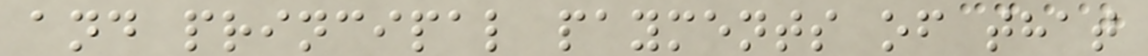and principal payments of that
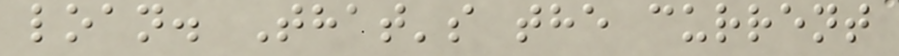loan. That's the current
